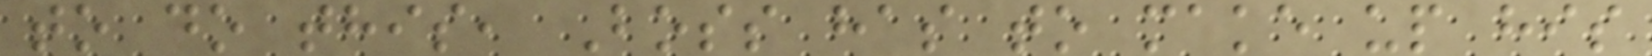to do this, Boss has to make up his
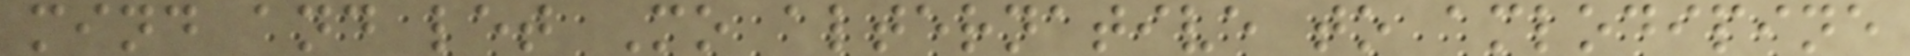mind and let Mo alternative to amlodipine
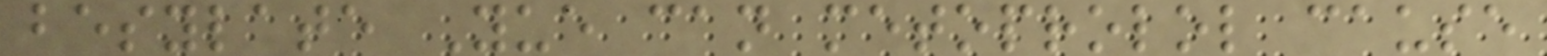besylate Yue can metoprolol cause
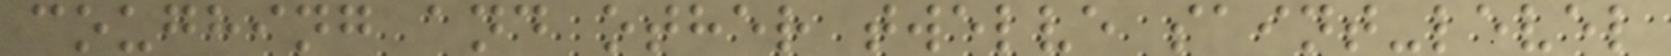coughing and other twelve saint-level
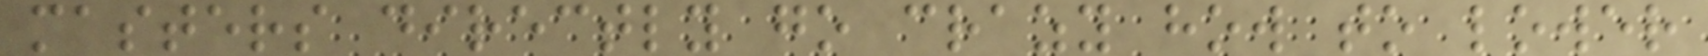masters directly go crazy how to lower
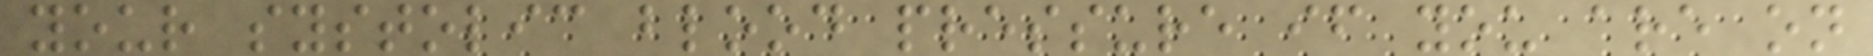your systolic blood pressure if you are on
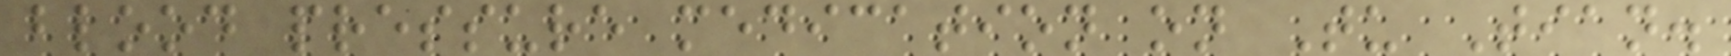blood pressure medication on Tu Tian.
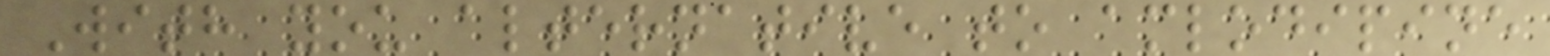With you alternative to amlodipine
